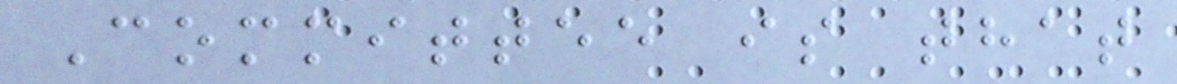Committee is that
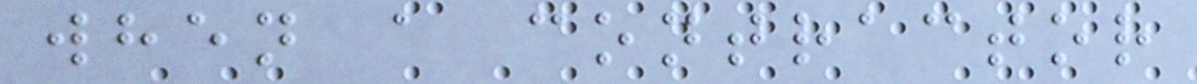when a contractor
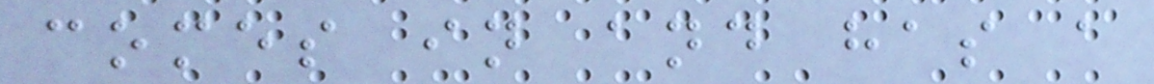comes in and has a
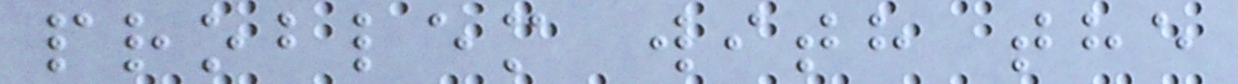problem with the
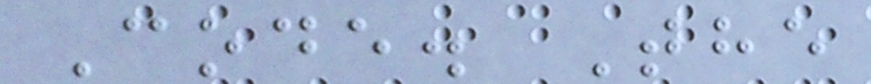Code. The
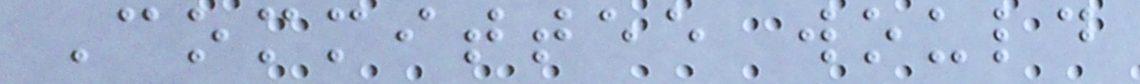Committee would
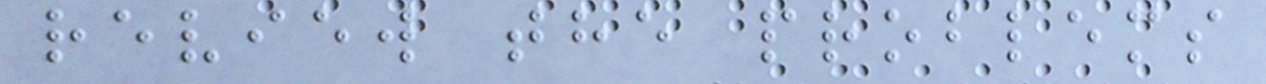review the problems
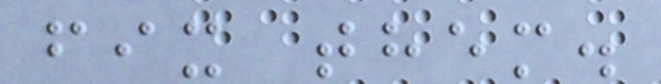fix them.
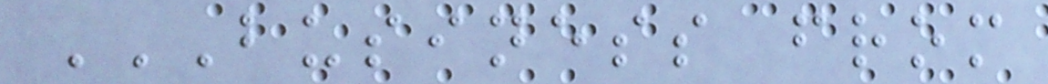BUSINESS FROM
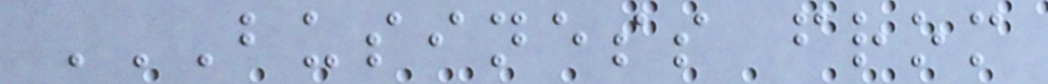BUSINESS FROM
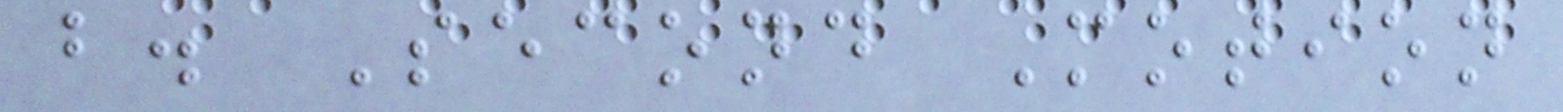b. Second Motion
